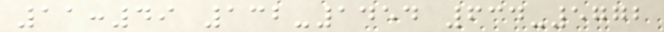11:49 132-1454 634-5772
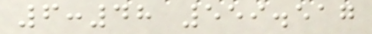6:48 559.517
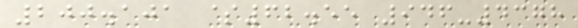200.101 $62.55 946-4378
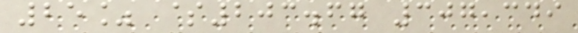25% $203.67 307,349
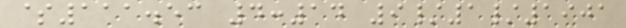$111.53 4:14 9/1/1901
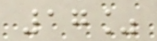17%
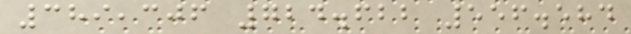389,306 724.622 556.584
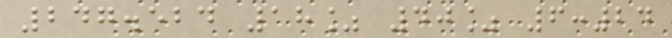247.524 18% 40% 6:24
